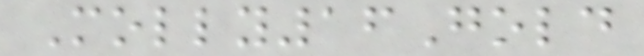Molly16Gold
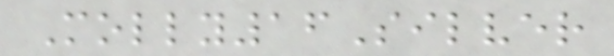Molly16Silver
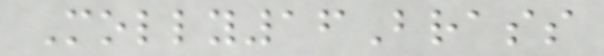Molly16Brass
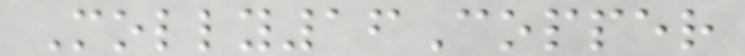Molly16Copper
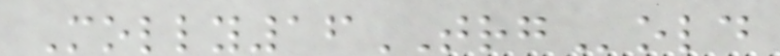Molly16TRGold
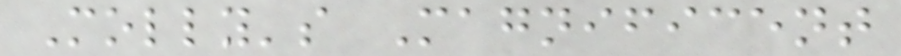Molly's Magnificent
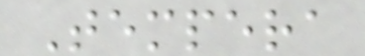Tempera
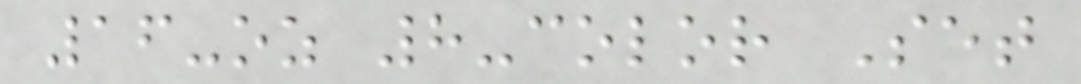16-oz 8-color Set
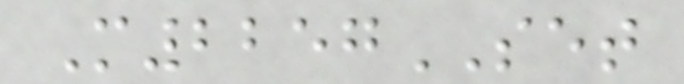M2257SET
